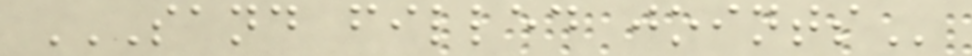SAND FILLED JOINTS
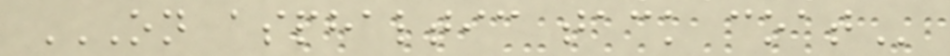ON ASPHALTIC TACK COAT
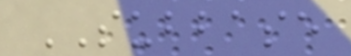SUBBASE
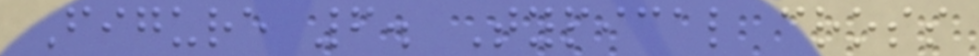Figure 6. Typical cross
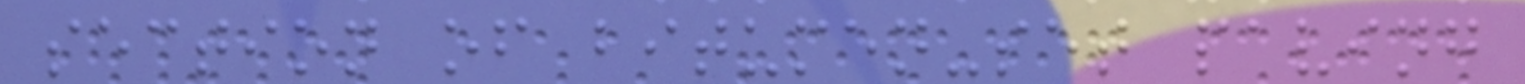section of bitumen-set paving
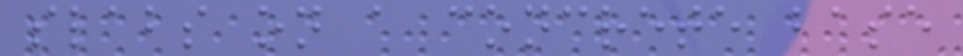slabs on a concrete base
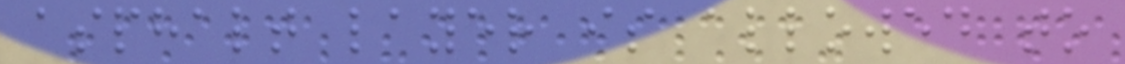asphalt layer is allowed to
